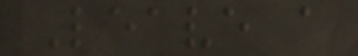Leave a
